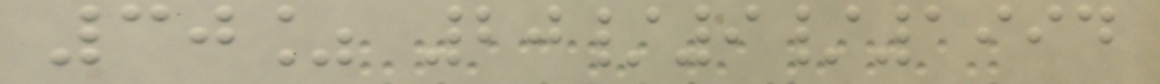30% 20/9/1994
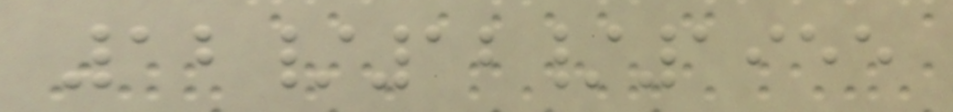12/12/1955
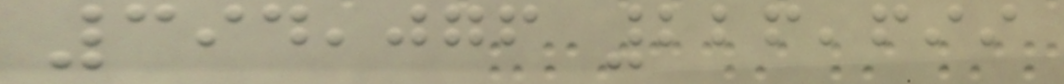394,076 226,699
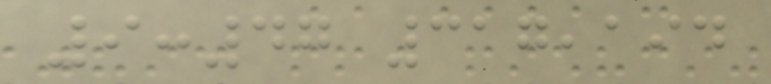9:47 317,194
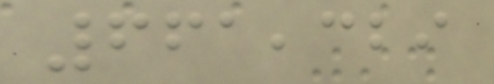661,329
